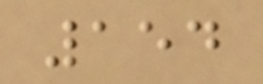154
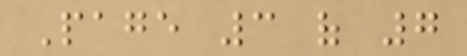Page 3 of 7
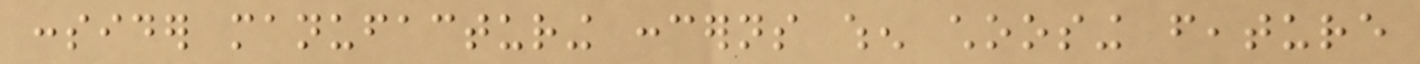consider manufacturing concerns when choosing feature
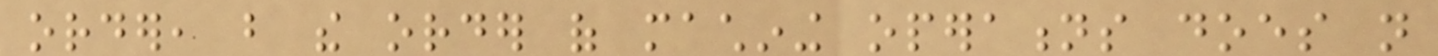order, but the order of machining operations does not
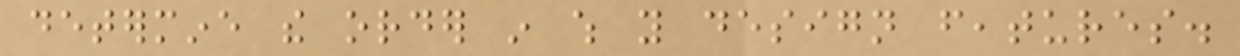determine the order in which you design features.
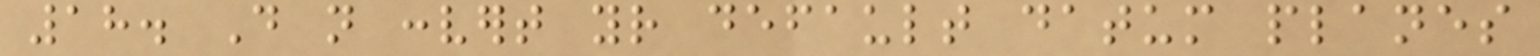18. Do not convert your default datum planes
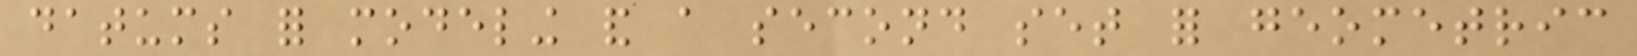datums for modeling and a second set for geometric
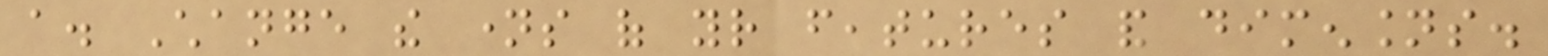a. Change the names of your features and dimensions.
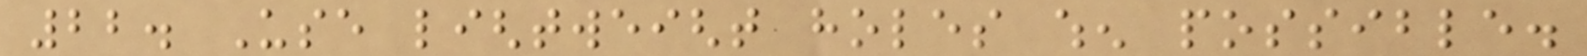22. Use lightweight holes when possible.
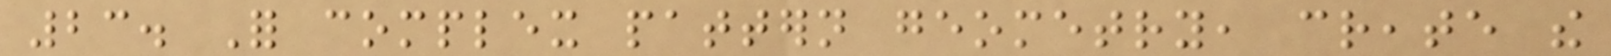23. For complex pattern geometry, create the
